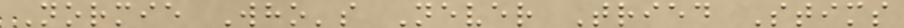Normie Who's Never Tried Stims
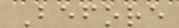Before
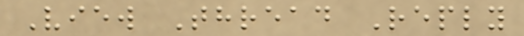View Thread Reply
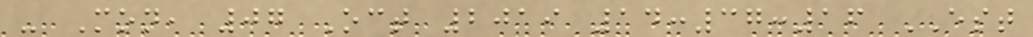- Mon, 07 Oct 2019 14:37:16 EST
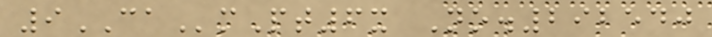9CAmPt6x No.292540
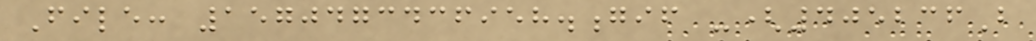File: 1570473436958.gif -(405236B
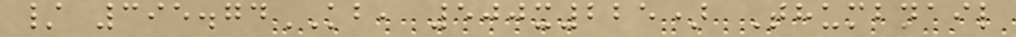/ 395.74KB, 500x225) Thumbnail
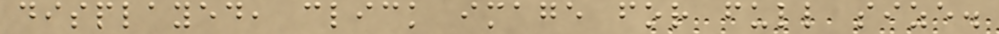displayed, click image for full size.
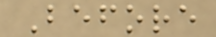Before
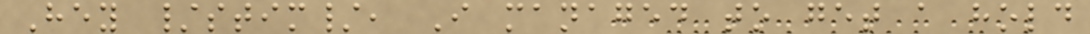Hey /stim/, I managed to get a hold
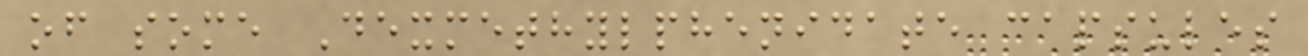of some Dexmethylphenidate capsules
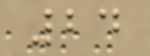24
